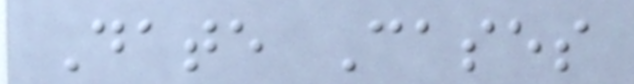Date Cases
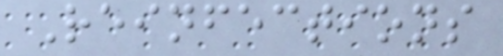Reinfections
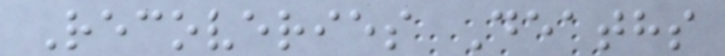Recoveries Deaths
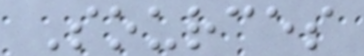Sources
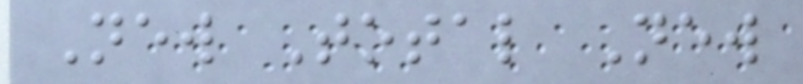New Total New
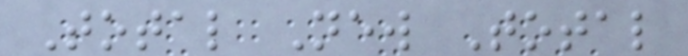Total New Total
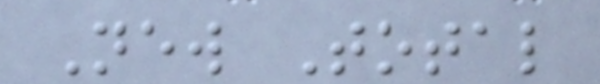New Total
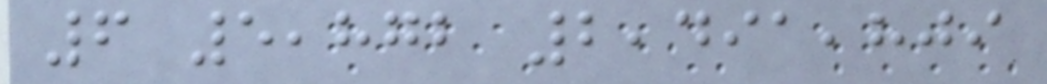6 5,872 2,491,809
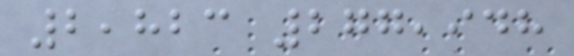2,823 277,948
